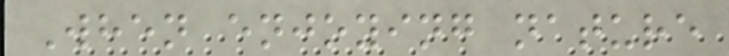When enjoying nature
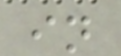in
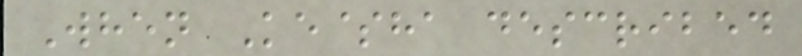When Ke$ha described
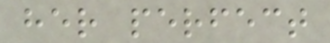her perfect
